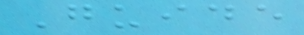Guide
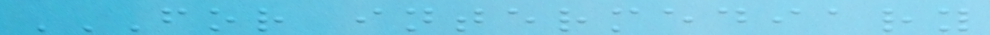FOR INTERMEDIARY
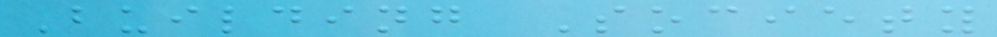Building Society
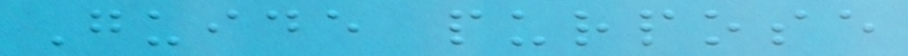Guide purpose
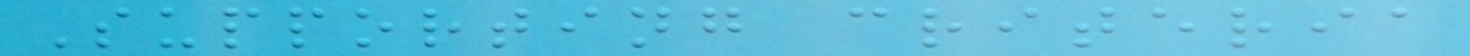Supporting criteria
